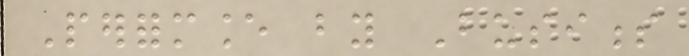Performance by Business
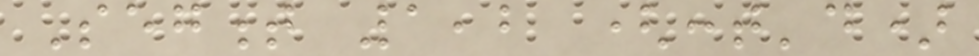Segment 1,2 (cont'd)
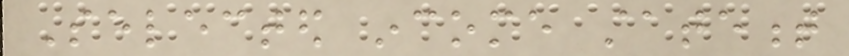Selected income statement
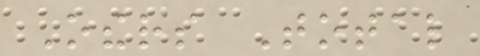Others Total
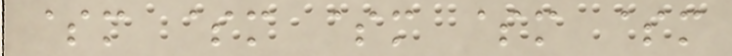$m $m $m $m $m
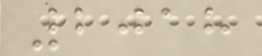2018
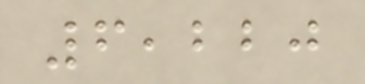6,220
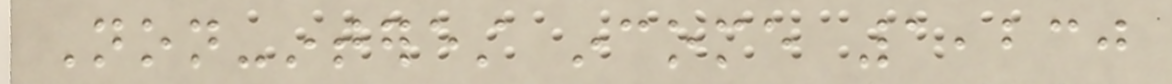Non-interest income 1,230
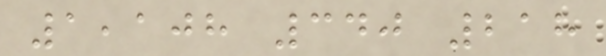1,108 340 218
